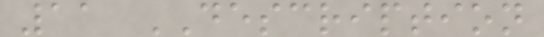11 DESCRIPTION
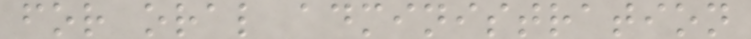for oral administration
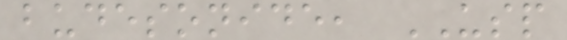budesonide, USP
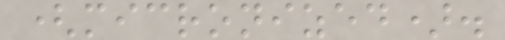(micronized).
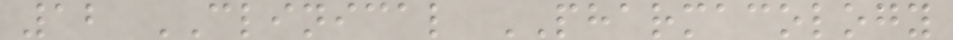12 CLINICAL PHARMACOLOGY
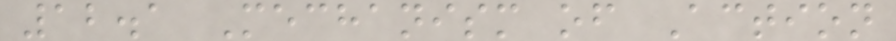12.1 Mechanism of Action
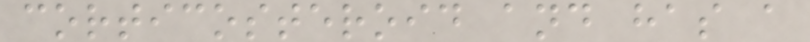corticosteroid and has a
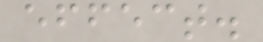effect.
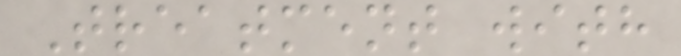Treatment with
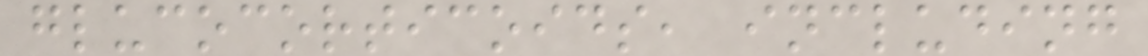glucocorticoids, including
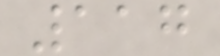117
